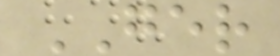GER
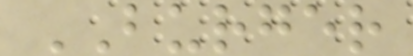BURGER
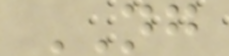NG
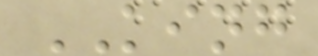KING
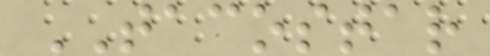TACOSTAR
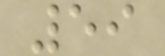59
